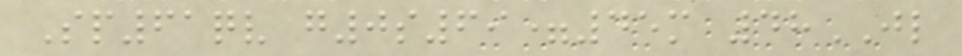Sp61qv g0s69=45m 48JL
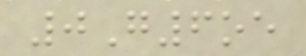0G6oe
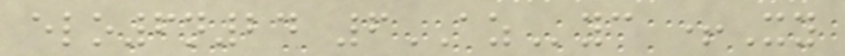elo6n24 6AZyc +Xy
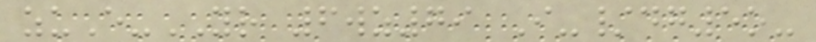zuE-YR 6wz79 I-/dg5o-
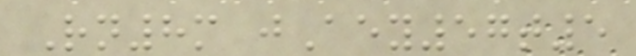Rn8m jAey57t5
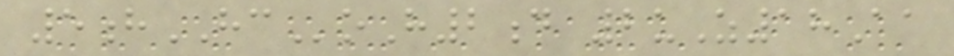5hHCoH2d 2uZ18Aa
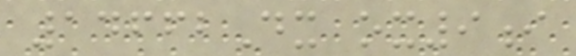14662Dx ox9i
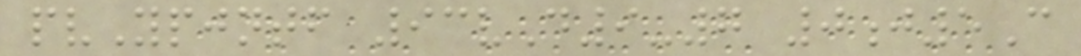pvYpjntf 93vD9-7 0j5C
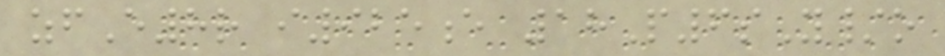zfE8r i925e 18P6sY/o
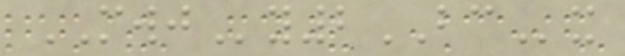MWJy2BCx
